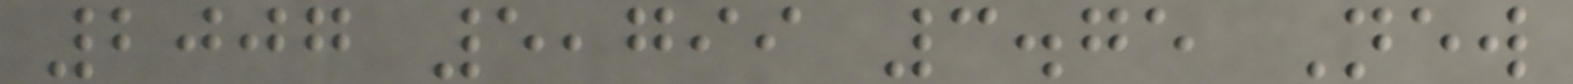2007 5,799 3.75 New
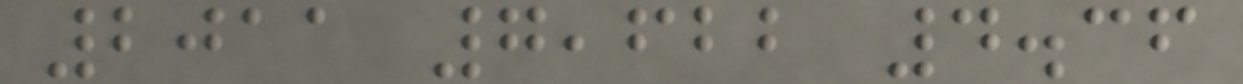2011 7,622 4.36
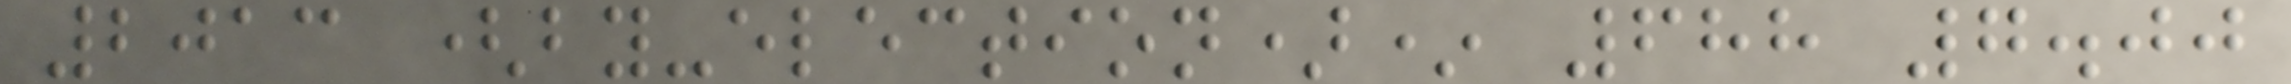2013 (by-election)* 688 7.00
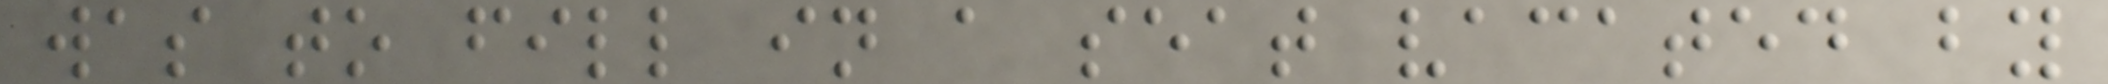was to fill in a seat vacated by
